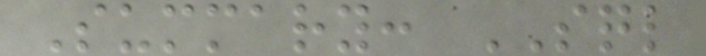Summary: SQL
